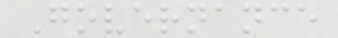Governance
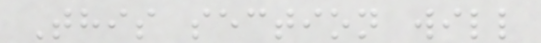This section will
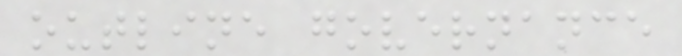outline governance
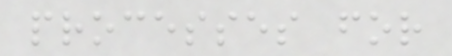processes for
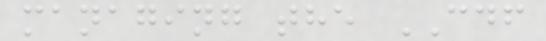managing the CDF
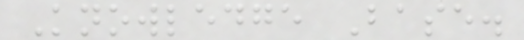Knowledge Base.
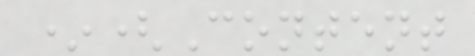*(Content
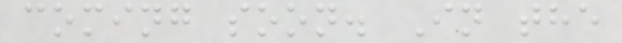coming soon. In the
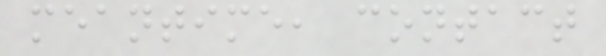meantime, contact
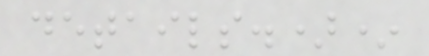details.)*
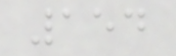154
